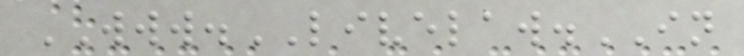WWW.LIVELAW.IN
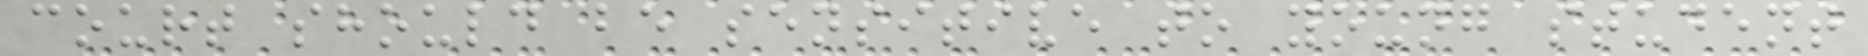court should be sensitive to young student
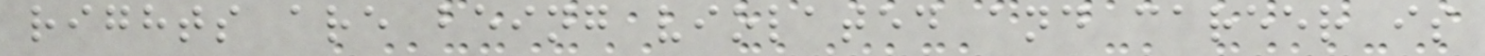rights are being violated and career is
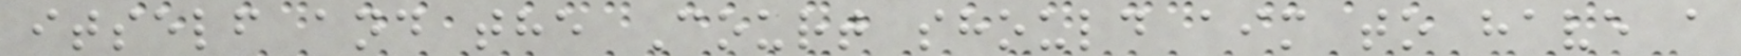itself and the Court should aim to have a
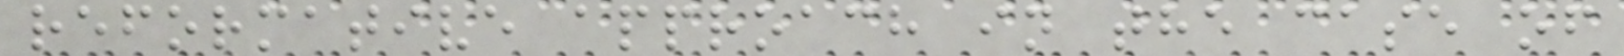reformative approach in the case of
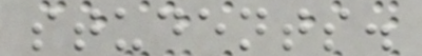students.
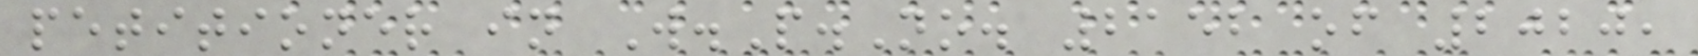petitioner in W.P.No. 2152 of 2020,
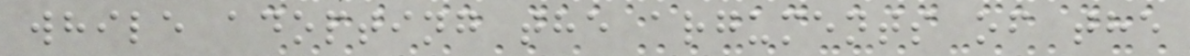while adopting the arguments of the
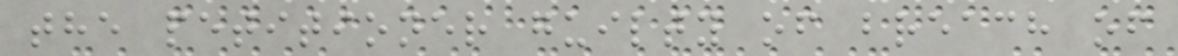the petitioner guilty of breach of
